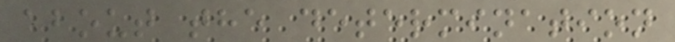about the determination
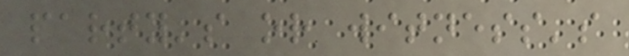party's or witness's
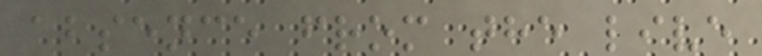absence from the live
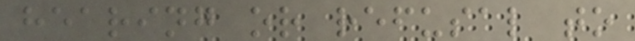hearing or refusal to
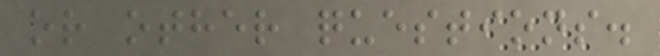or other questions.
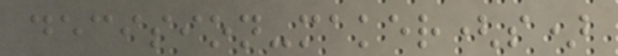decision-maker(s)
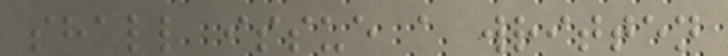shall issue a written
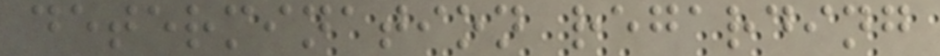determination regarding
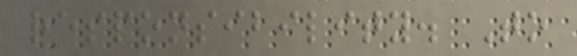responsibility. To
